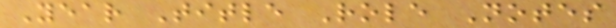Year Title Role Notes
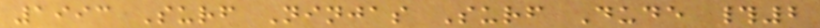1993 Surf Ninjas Surf Dude #2
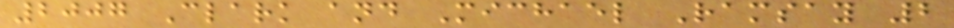2007 Clark and Michael Ramsay 2
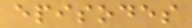episodes
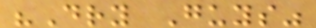"Dry Guys"
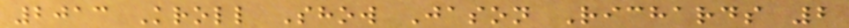2013 Kroll Show Jason Richards 2
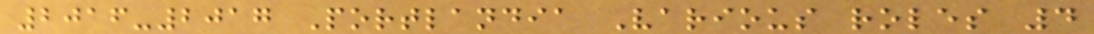2016-2017 Portlandia Various roles 4
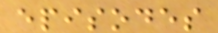episodes
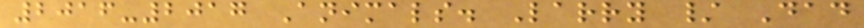2016-2017 Animals. Larry / Dad
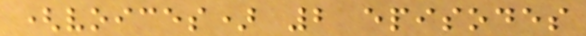(voices) 2 episodes
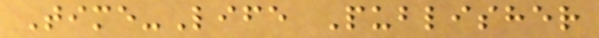Time-Life Publisher
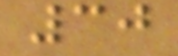30
